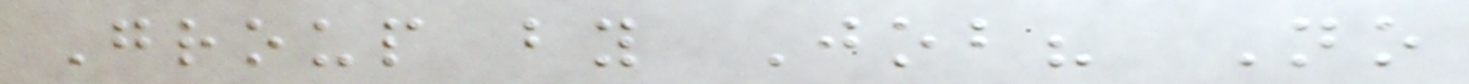Group by Job? No
